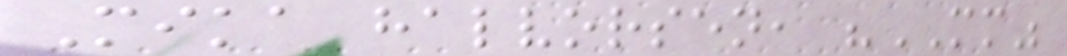Mika halvorsen, "MM"
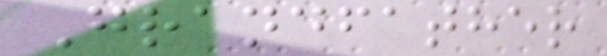Grandfather
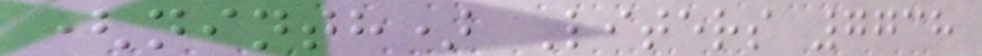(ninth) Liters 7738
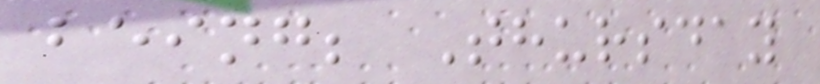being; Thursday
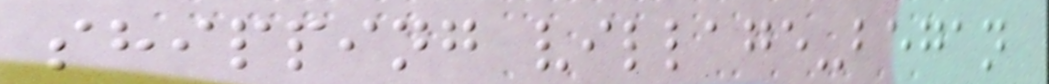shipping village-began
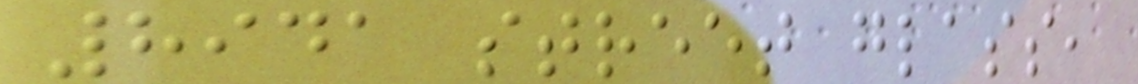8941 street glass,
